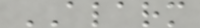ALARM
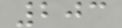203
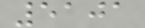5101
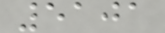5101
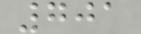701
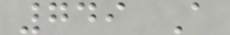749 A
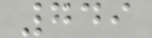749
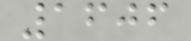1606
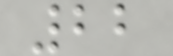22
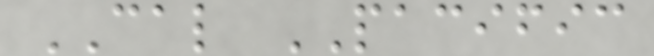CAL PACIFIC
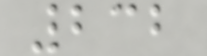232
